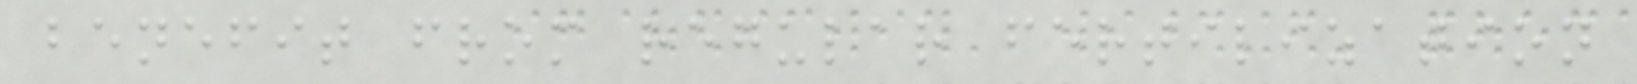benefit from regular fertilization
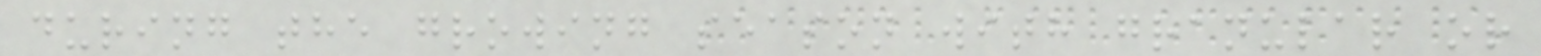during the growing season with granular or
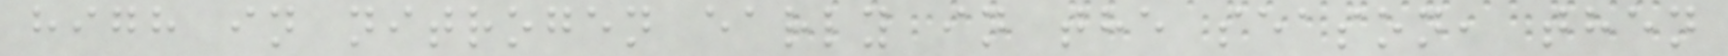high in nitrogen early in the season, then
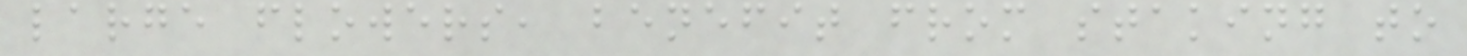large flowers, benefit from staking to
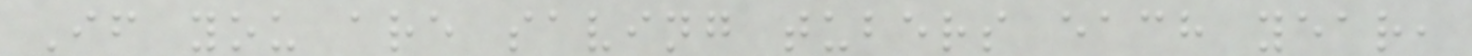If you are saving tubers each year,
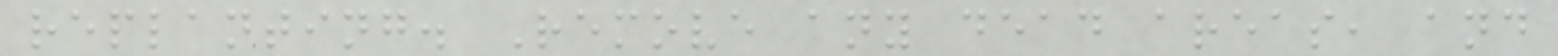replanting. Remove any dead areas, and
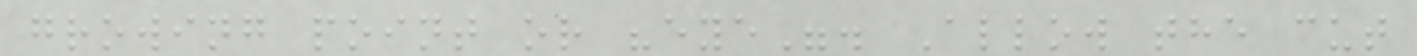growing point or "eye". Allow the cut
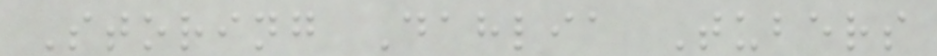Storing Dahlia Tubers
